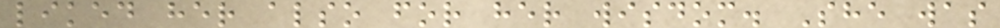liked her also for her wisdom. She was
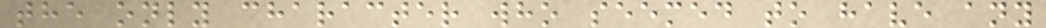the only character who seemed to have any
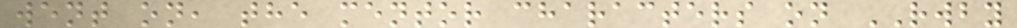went on, the mentor characters on RWBY
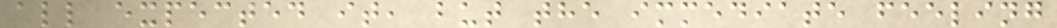all expected it, but the immediate feeling
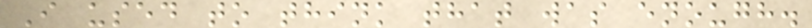I used to think that was enough.
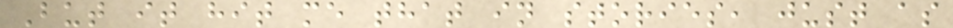But it hit me that in stories, just as
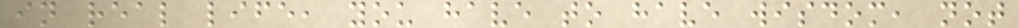in real life, you have to have wisdom, not
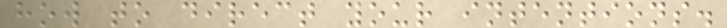how to direct your intentions.
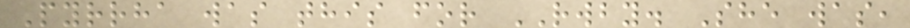Pyrrha was this for RWBY. She was,
